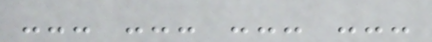--- --- --- ---
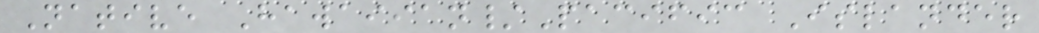Native Hawaiian/Pacific Islander
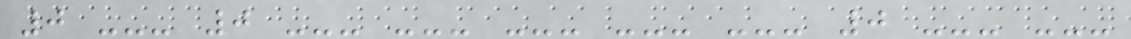0 --- 0 --- --- --- --- --- 0 --- ---
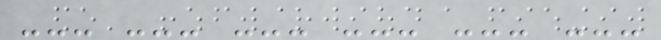--- --- --- --- --- ---
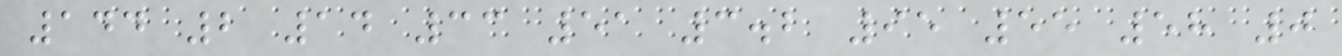144 2 14 33 51 3.2 95 55 58 0
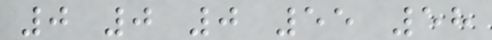0 0 0 55 58
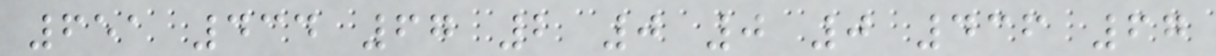651 434 67 2 0 0 0 436 67
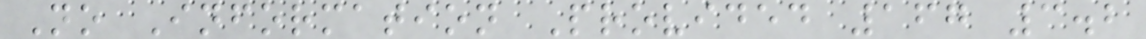No Information Provided 167 3.2
